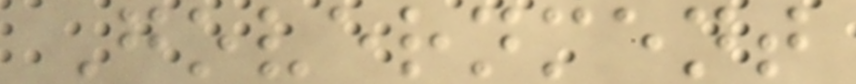Government
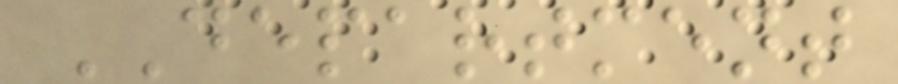DEPARTMENT
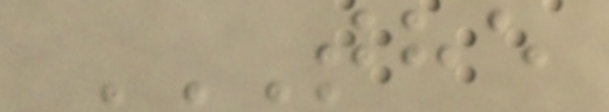THE
